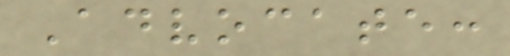Advocate:
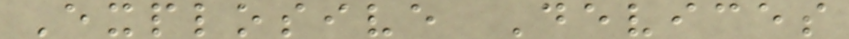Explosive Devices
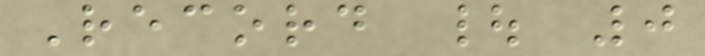Record | 0
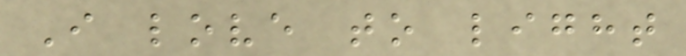I love to light
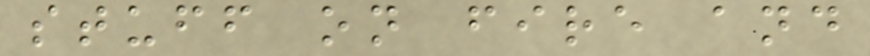stuff on fire and
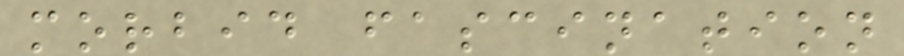morbid fascination
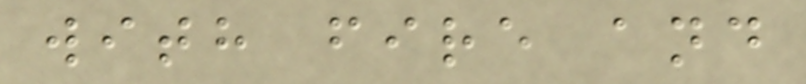with fire and
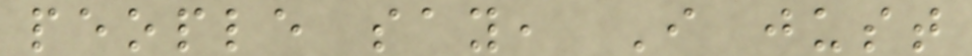people say, I just
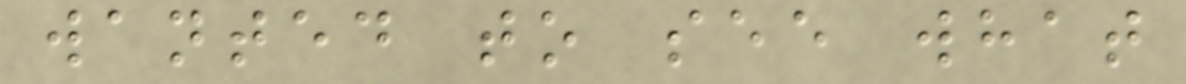wanted to see what
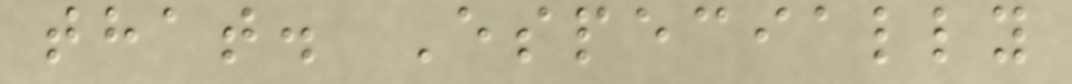that. Especially
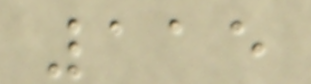115
